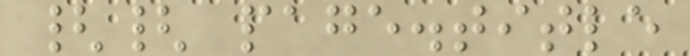{{ page.title
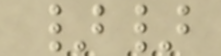}}
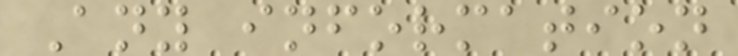Any information
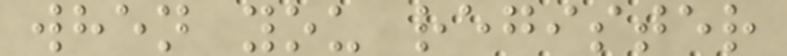when you register
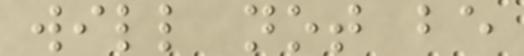will not be
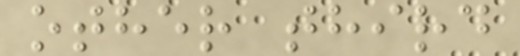other third
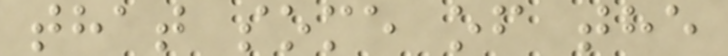that some of the
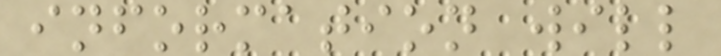information will
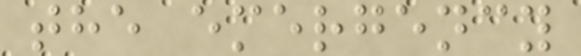the emergency
